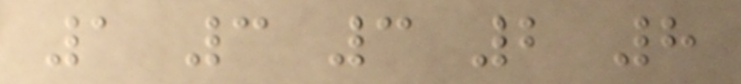1 3 3 2 8
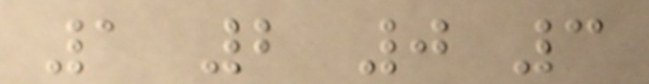1 2 0 3
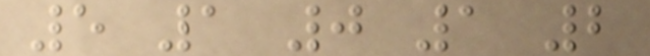5 1 0 1 2
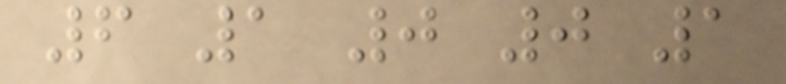6 1 0 0 1
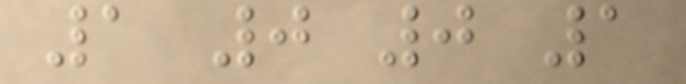1 0 0 1
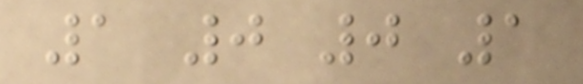1 0 0 1
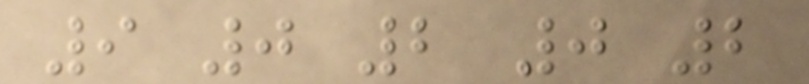9 0 2 0 2
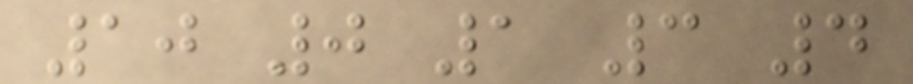10 0 1 3 4
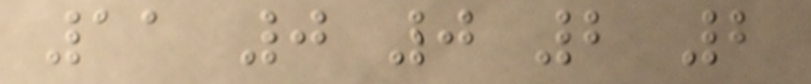11 0 0 2 2
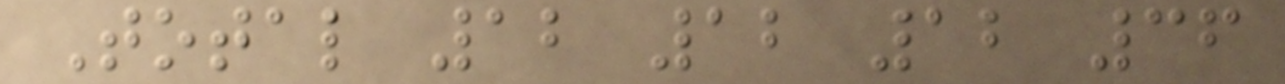Total 12 12 12 36
